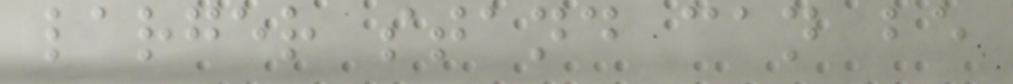larger stand can be
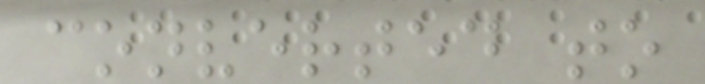converted to
